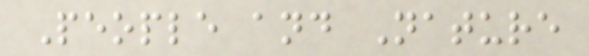People and Nature
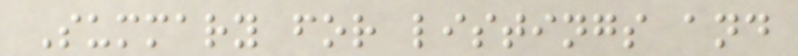Summary for listings and
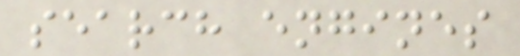search engines
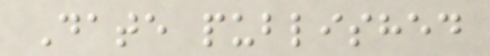Date published
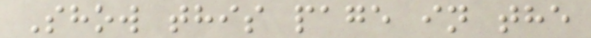Show this page in the
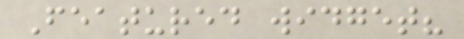Featured widget?
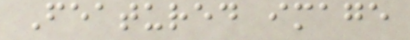Featured image
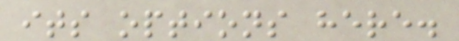its options here.
